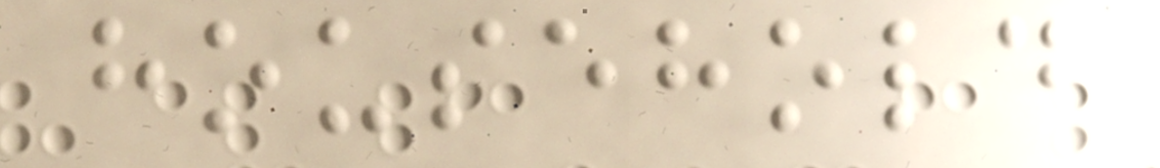household
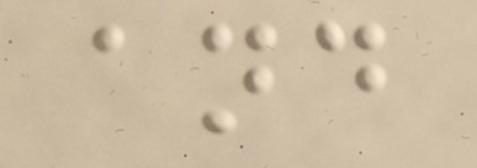and
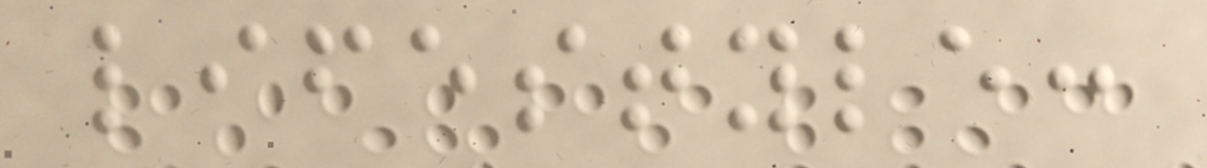lifestyle:
